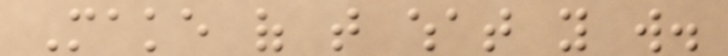Make of that what you will.
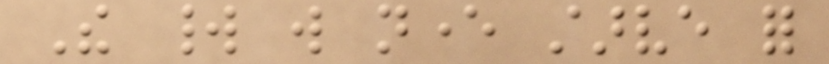The world will never starve for
